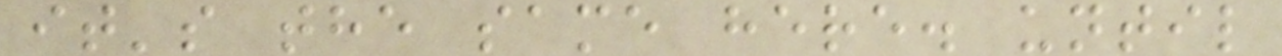it's the same here. until
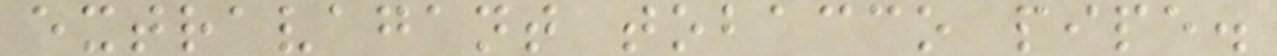extravagant tobacco pipe.
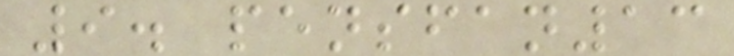9. pensfan13
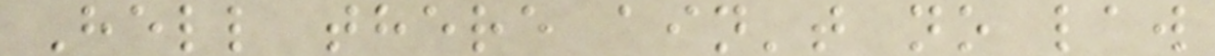Hell there ain't no law
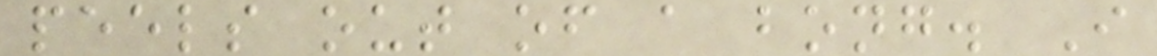peels out of a bong. I
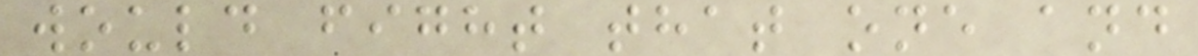would fight that one and
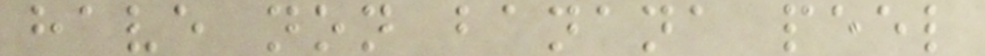have non banana peel
